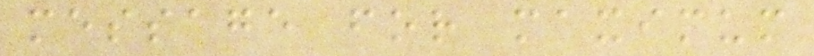message for maximum
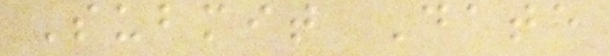Submit Date
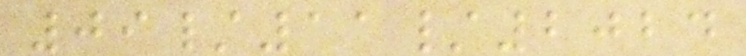09/11/2024
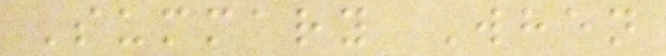Summary When
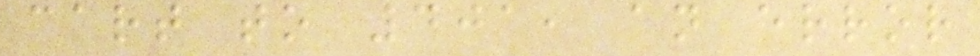cart to 401, an error
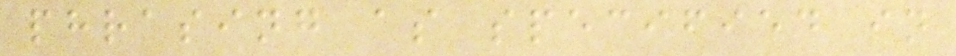phrasing as specified in
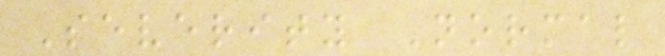Severity Normal
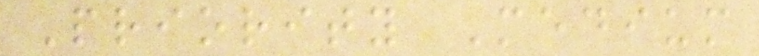Priority Medium
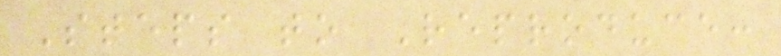Steps to Reproduce:
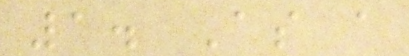1. As a
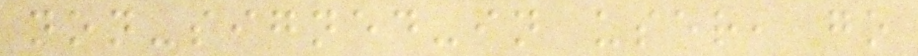non-signed-in user, go
